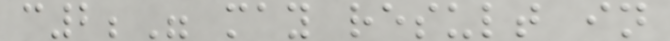c2;" may result in
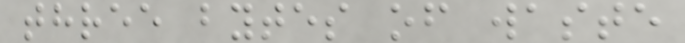three bytes of waste
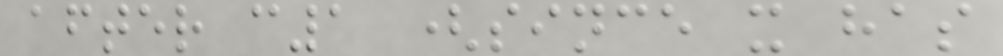after c1 (since x has
